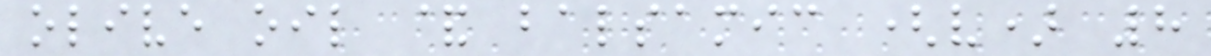olive oil & balsamic (v) 8
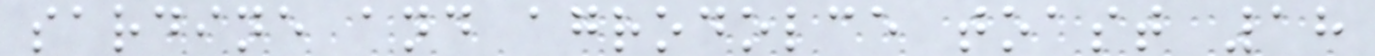sardine and agrodolce toast 18
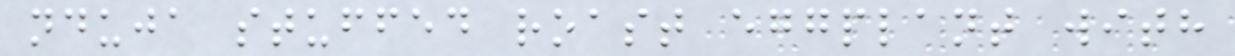nduja stuffed roast eggplant with
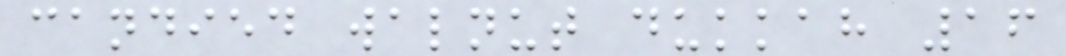candied walnut dukkah 16
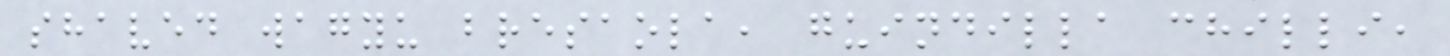shaved wagyu bresaola, guindilla chilli,
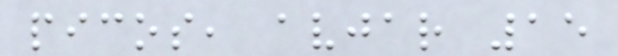picos, avjar 15
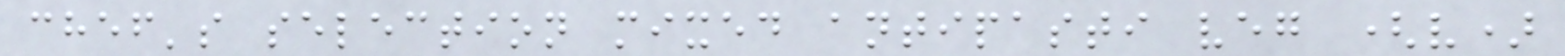chef's selection mixed antipasti veg (v)
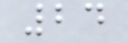24
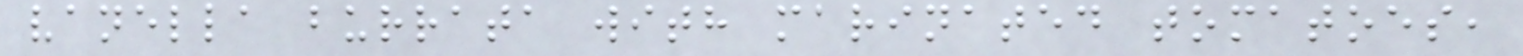vanella burrata with marinated tomatoes,
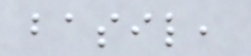basil,
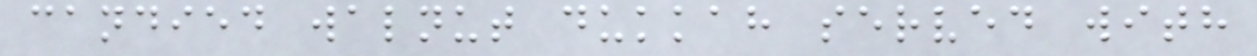candied walnut dukkah served with
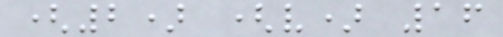(2) (v) 16
